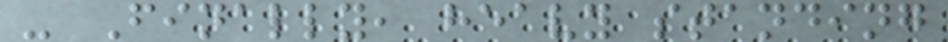- Finally, heavy standing
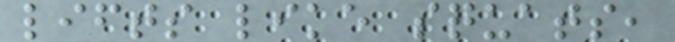lifts like squats,
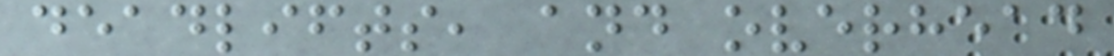deadlifts, and overhead
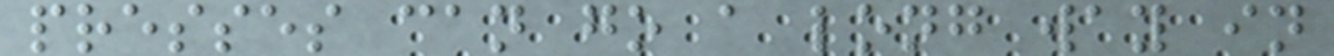presses can go a long way in
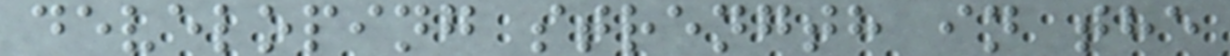developing strength in the
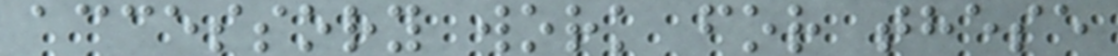accessory work for these
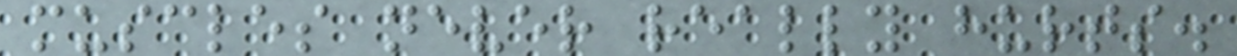muscles never really hurts.
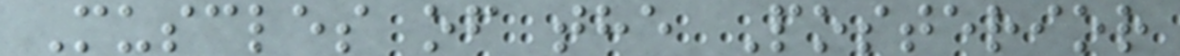Muscles of the Posterior
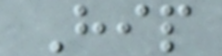Hip
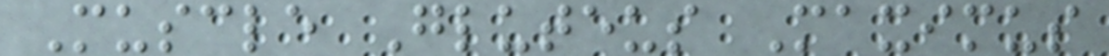Muscle Gluteus Maximus
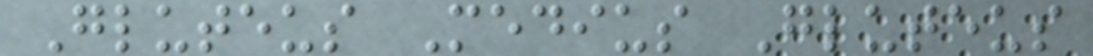Gluteus Medius Gluteus
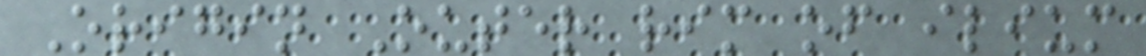Origin Outer rim of ilium
